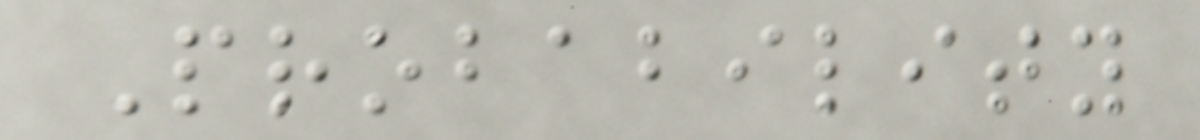Probability
